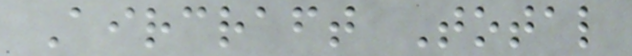Aircraft Total
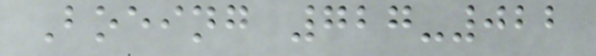Boeing 727-022
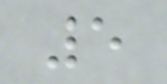5
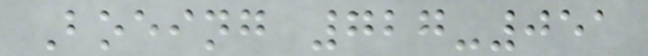Boeing 727-051
